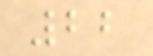22
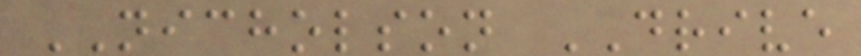NICHOLSON DRIVE
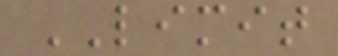LIMIT
